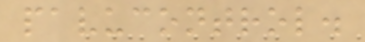pavucontrol.
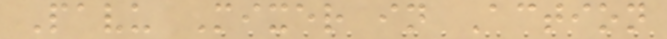Pavu Mixer in Action
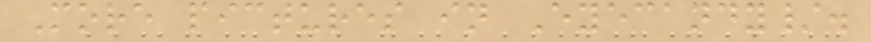More pictures in Eyecandy/.
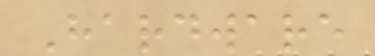Hardware
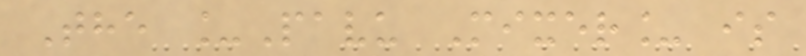The _Pavu Mixer_ is
